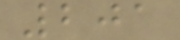201
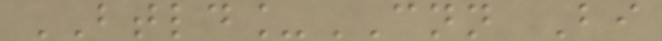BTLD_CNN Bi
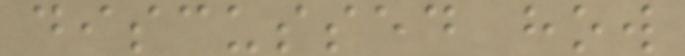discussed how
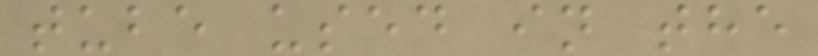tube used in the
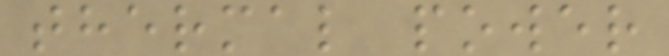thermal power
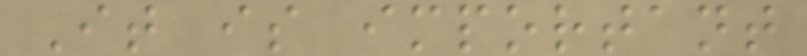It is important
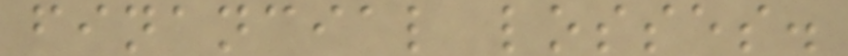financial losses.
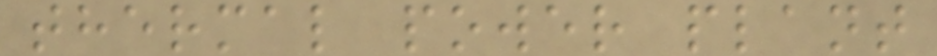thermal power plant
